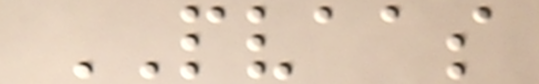PVAAS
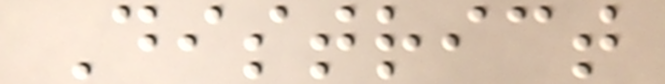District
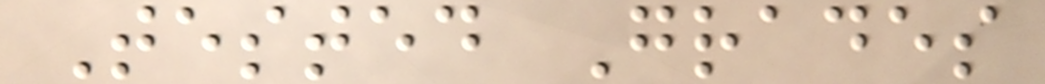Tested Grades
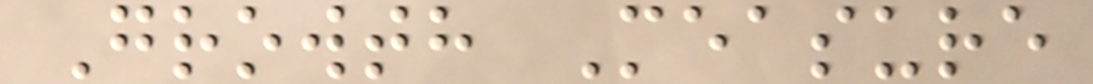Growth Measure
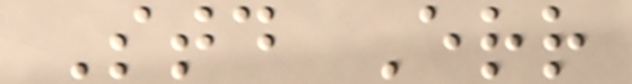Std Err
